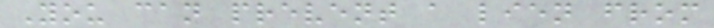You can prevent a lien from
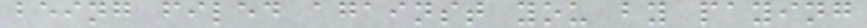being filed against you by paying
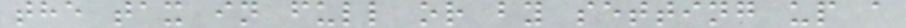the tax in full or by setting up a
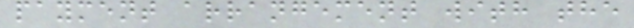payment arrangement with the
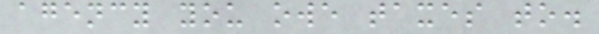agency you owe taxes to.
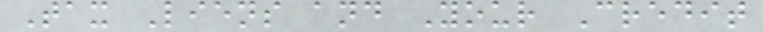Tax Liens and Your Credit
